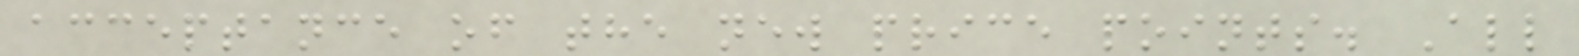acceptance of the new price points. All
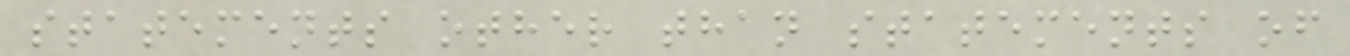statements other than statements of
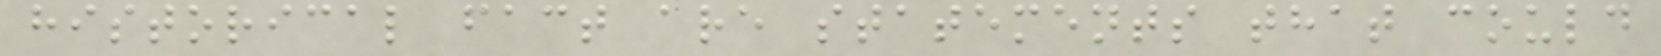historical fact are statements that could
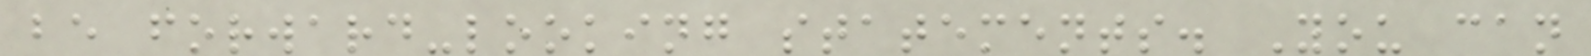be forward-looking statements. You can
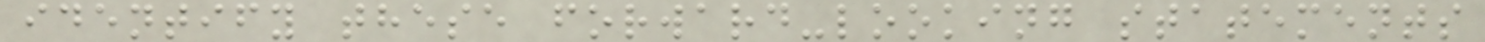identify these forward-looking statements
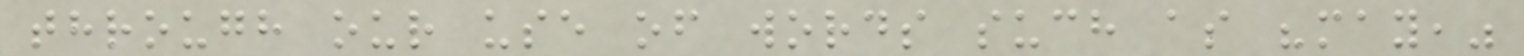through our use of words such as "may,"
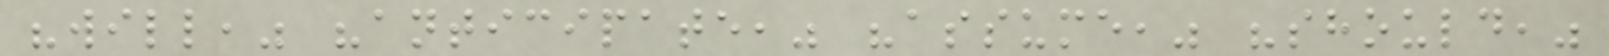"will," "anticipate," "assume," "should,"
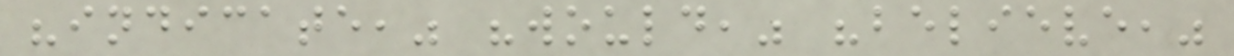"indicate," "would," "believe,"
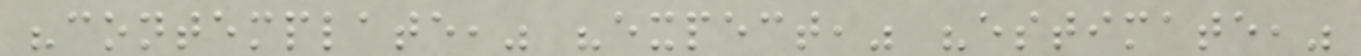"contemplate," "expect," "estimate,"
